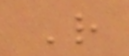R
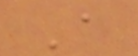A
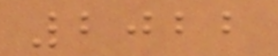2022
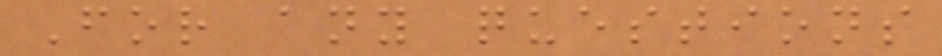For any questions
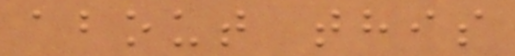about this
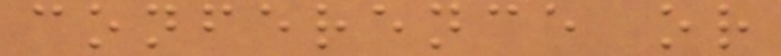conference or
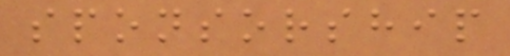sponsorship
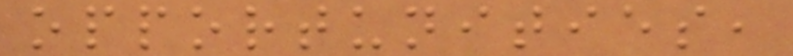opportunities,
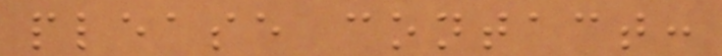please contact:
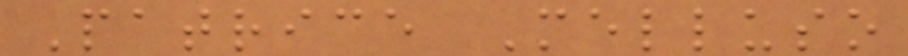Patrice Melluso
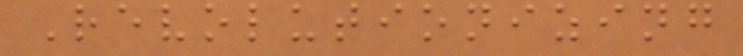Revolutionizing
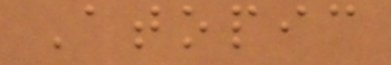Atopic
